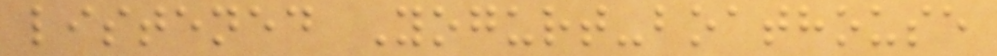listened Yogurt-boathouse
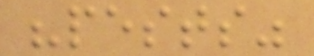"pests"
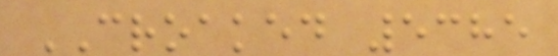CROAKED 5385
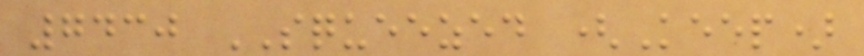7430 SQUEEZED (Keep)
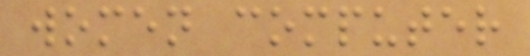women computer
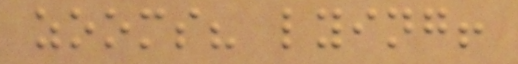zooms? lying!
